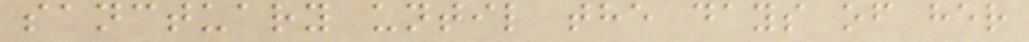sanctuary until the days of her
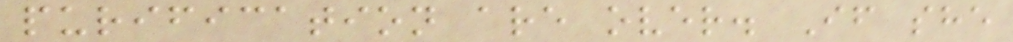purification are over. If she
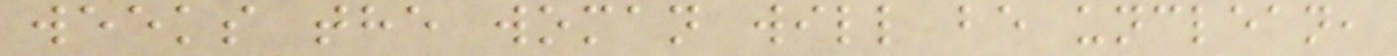weeks the woman will be unclean,
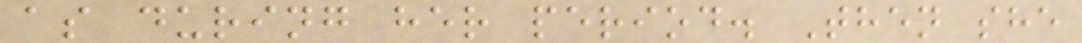as during her period. Then she
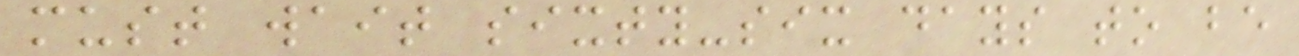must wait sixty-six days to be
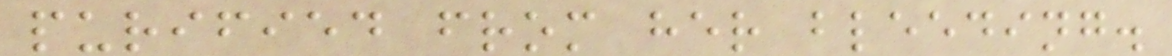purified from her bleeding.
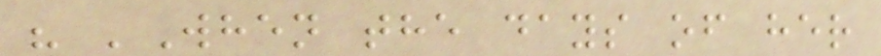" 'When the days of her
